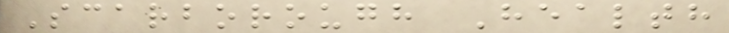Scarborough Health
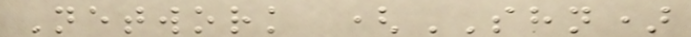Network (SHN)
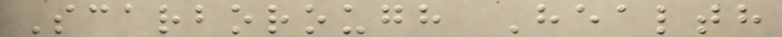Scarborough Health
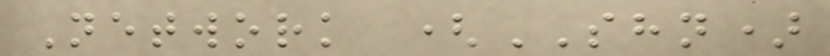Network (SHN)
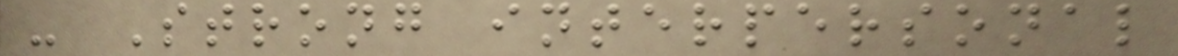- Strong interpersonal
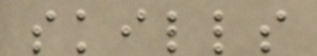skills
